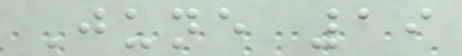June 19
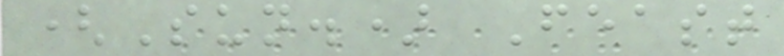(Sun.) Feast
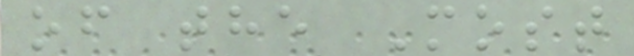of the Most
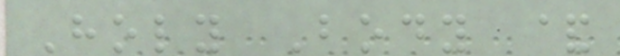Holy Body &
